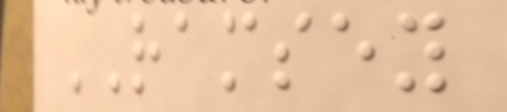RAMSEY
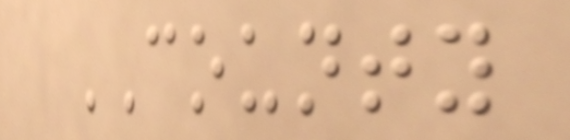COUNTY
